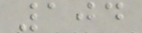104
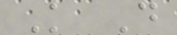K D
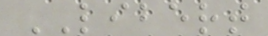LIBERT
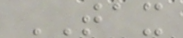TAX
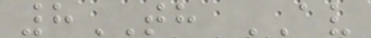8TH AV
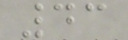43
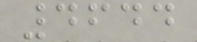4644
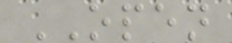OPEN
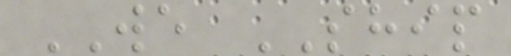WE SHIP
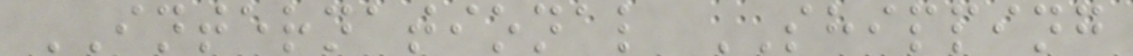INTERNATIONAL SHIPPING
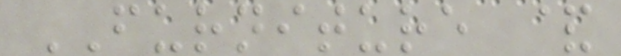FURNITURE &
